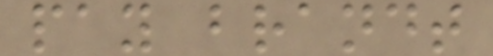pay brandt
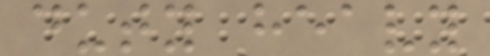duty heavy
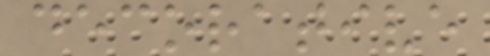decorative
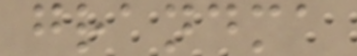grandma
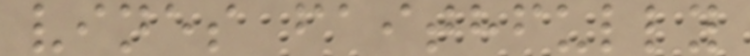vines faithfully
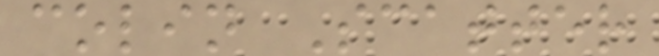colin Scatter
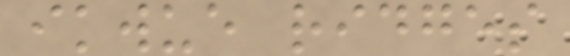ikwue ridges
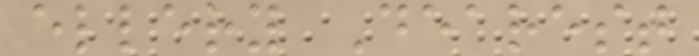ellery Dearest
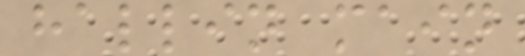hallin main
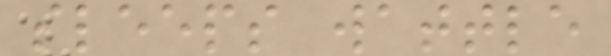sleeps wattle
